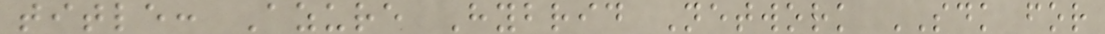title: Azure Hybrid Network SDK for
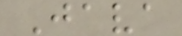Java
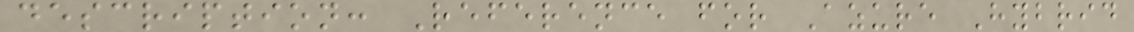description: Reference for Azure Hybrid
